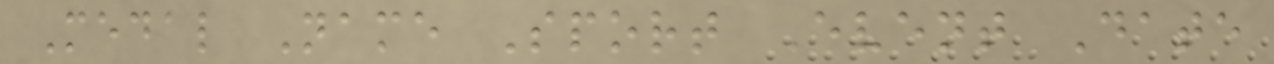Medal Name Sport Event Date
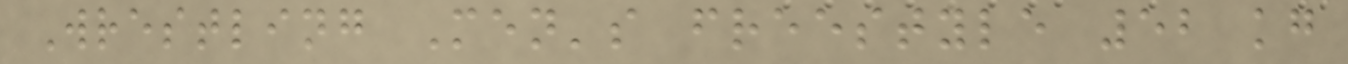Wrestling Men's freestyle 52 kg
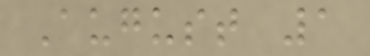August 1
